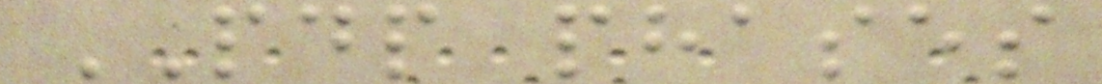PDP phases
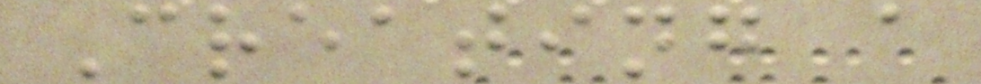Creating a
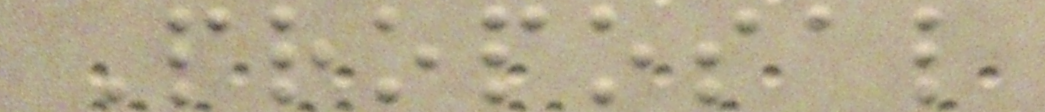Proposal
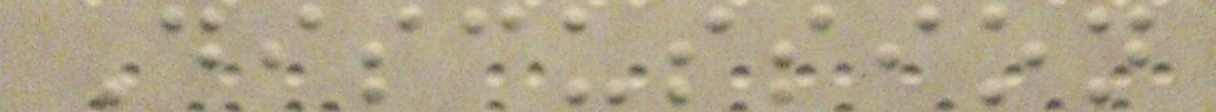Discussion
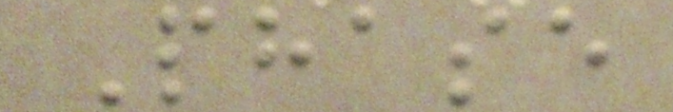Phase
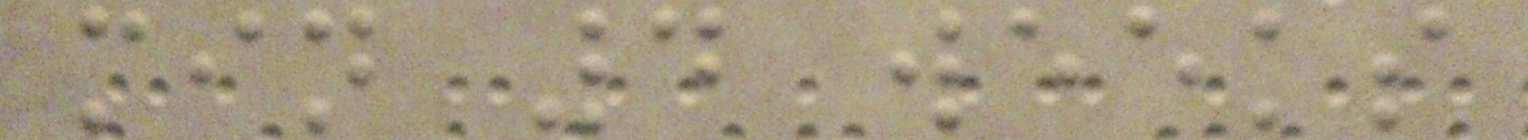min 4 weeks
